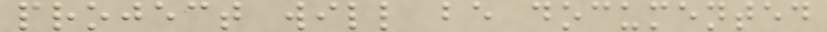project will be documented
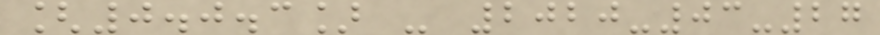[0.0.3] - 2020-03-27
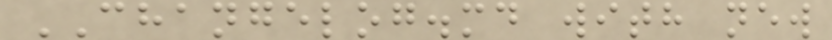CHANGELOG.md with new
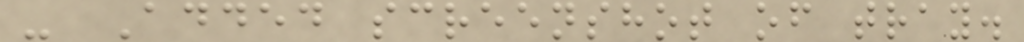- Added screenshot of tray.
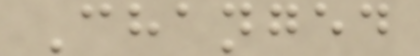Changed
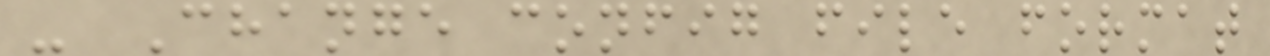- Change config file format
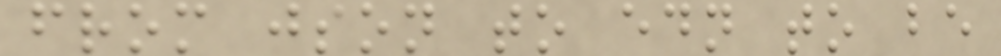from json to edn to be
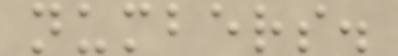numbers.
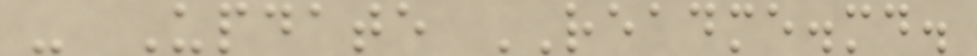- Update README.md.
